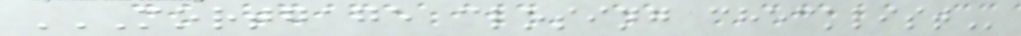MORTGAGE CLOSING CHECKLIST
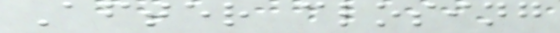After closing
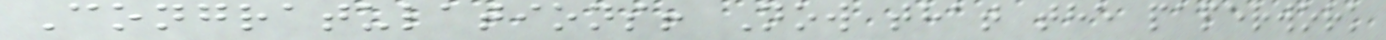Congratulations! Now that the paperwork
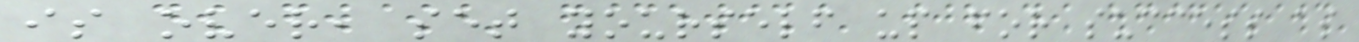is over, set yourself up for success as
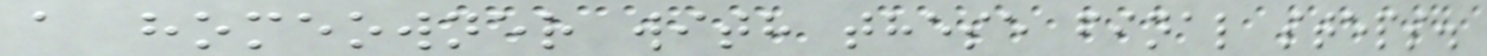a homeowner with these final steps.
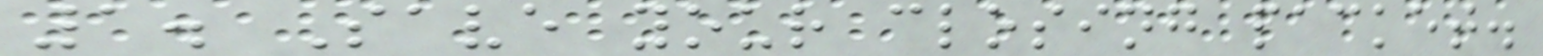1. Save your closing packet.
